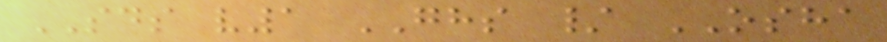SDS v1 GHS / OSHA
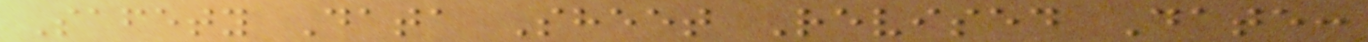Safety Data Sheet Revised Date:
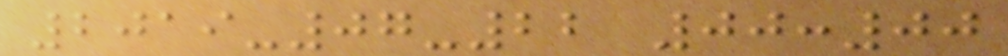2019-07-22 00:00
